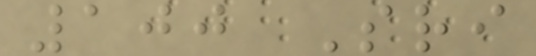100 Sri
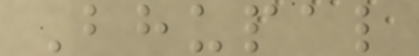Bhupal
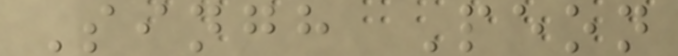Singh Peon
